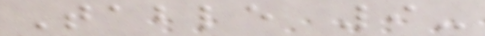Table 9-
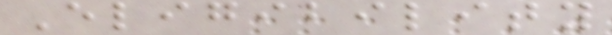Eligibility
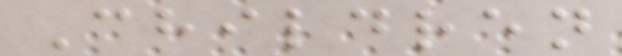Children
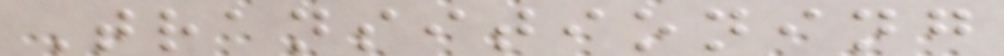Transitioning
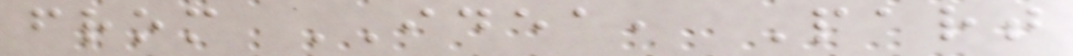from IDEA, Part
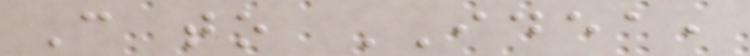C to IDEA,
